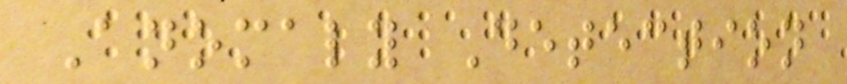Anomaly Detection
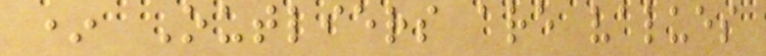* Outliers are values
